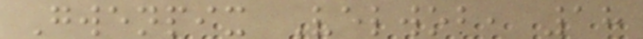Gwenpix Velwob, 18
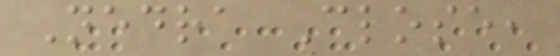Nedra Close,
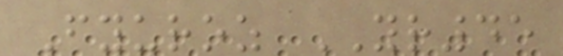Fyuroz YR45
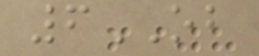6OB
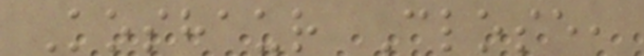Koshaur Close,
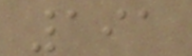191
